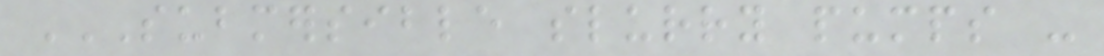SUBMERSIBLE SLURRY PUMPS -
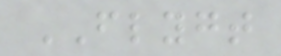FLYGT
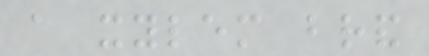a xylem brand
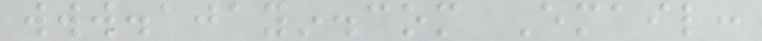www.ajayin.com Email:
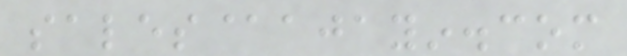sales@ajayin.com
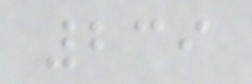239
